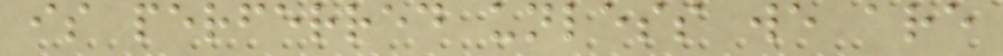is perferred unless we are
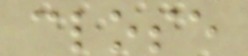close
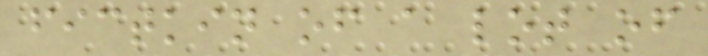fictkin of a lot of
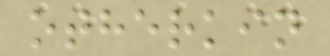otherkin
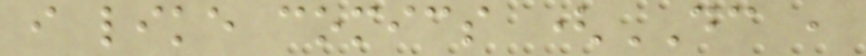i like comics (DC ,
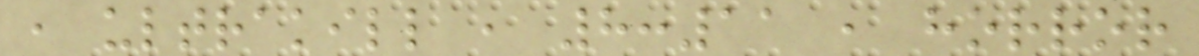, ultrakill , 8:11 , horror
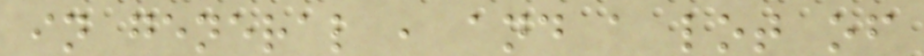in general , and a lot of
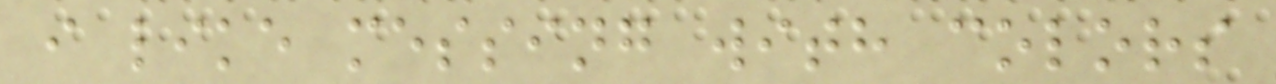i like messing with colors
